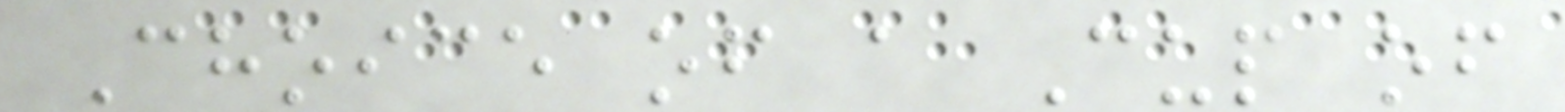Choice of a Cup of
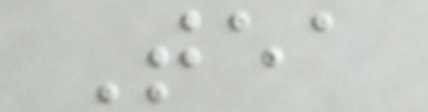Tea
